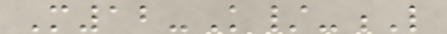M12-K/-L
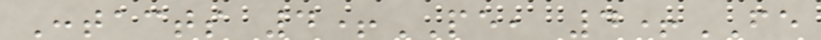Contacts 4+PE, 4+FE
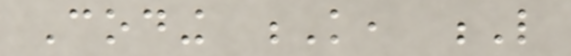Coding K, L
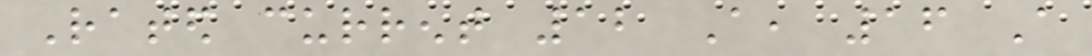Rated current 12 A, 16 A
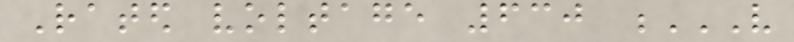Rated voltage 630 V
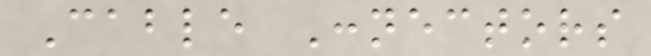Cable Connectors
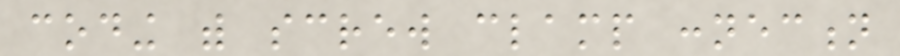coding with screw clamp connection
